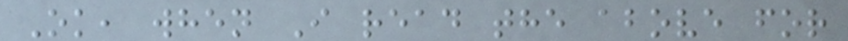Ok, when I read the above for
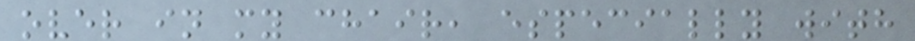over in my chair, especially with
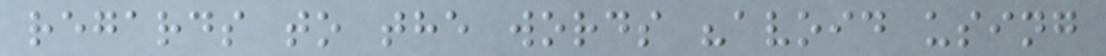regards to the words "avoid using
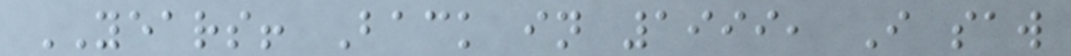YEARS! Back in 1999, I saw
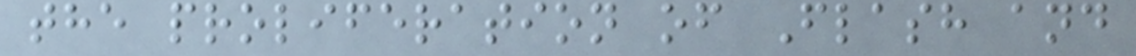the proliferation of Flash and
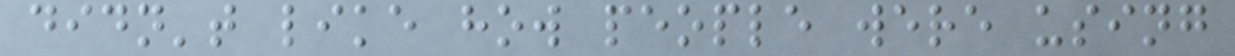didn't like how people were using
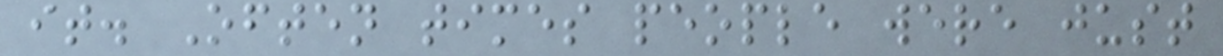it. Often times people were just
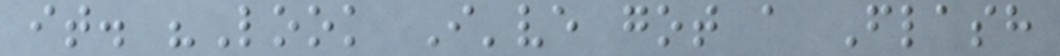it. "Look I've got a Flash
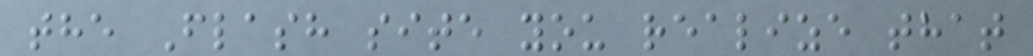the Flash site you realize that
